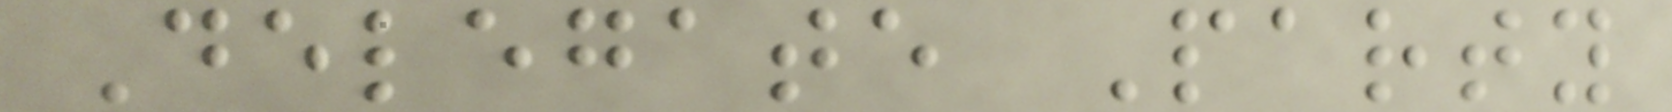Delegate Party
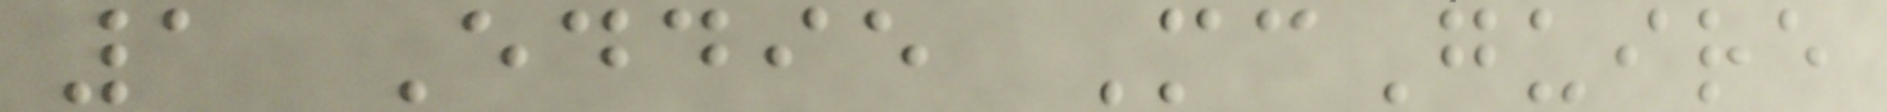1 Eddie McGuire
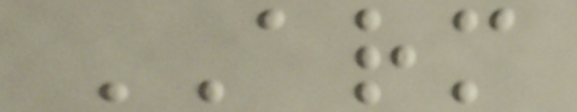ARM
